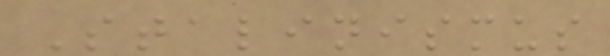Stalinismus
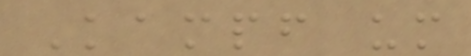Kampf um
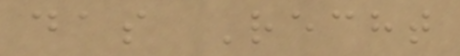das Recht
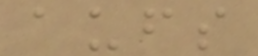aufs
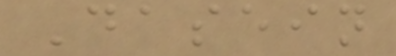Dasein
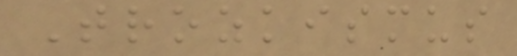Trozkismus
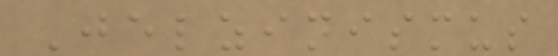Jelzinismus
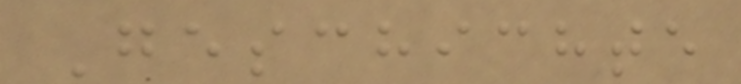Geschichte
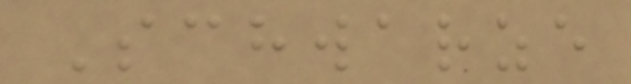Schwarze
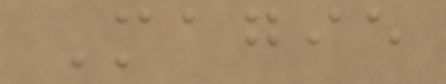Magie
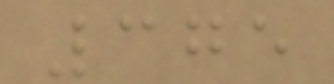375
